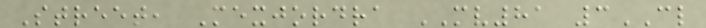Street, Mexjordra MV81 3CL
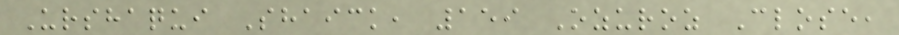Urshaqui Shaick, 159 Ozuroz Close,
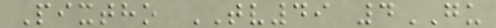Pixtho TV49 4GU
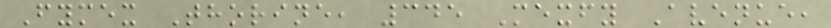Fymex Thorine, 345 Mexfy Avenue,
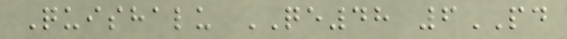Quishalu QE48 6PD
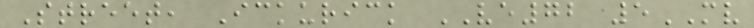Street, Ickurick VE72 5MV
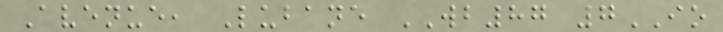Avenue, Lubane WB87 7IO
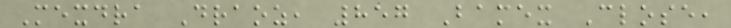Mexdra Draoz, 857 Bamex Close,
